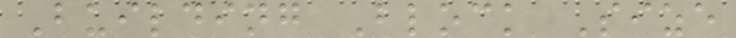Building Block Size
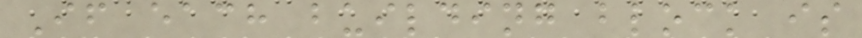If each building block is
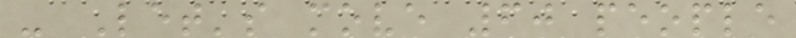- Let's move 60 people
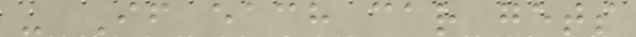- If each car gets
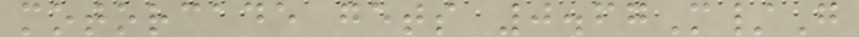motorcade gets 0.67M/G
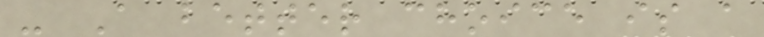- A better choice is a
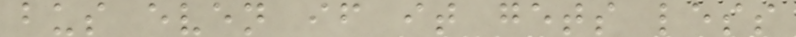bus even if it gets less
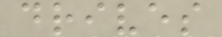drives
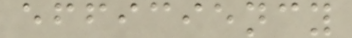efficiency
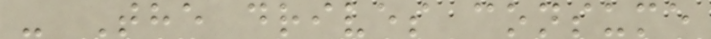- The drives consume
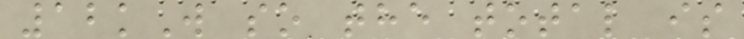12kW so the total is
